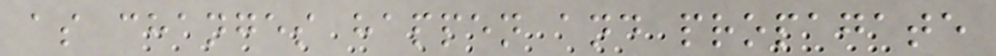as changes happen and propagate
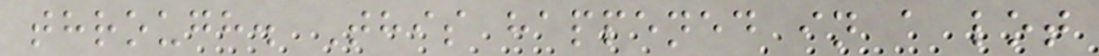through. This happened in a lot
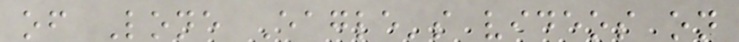of Lone Eagle's videos on
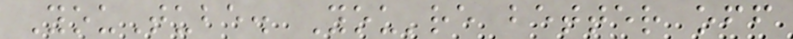YouTube. You're better off
